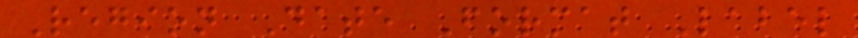Region Date Format Label
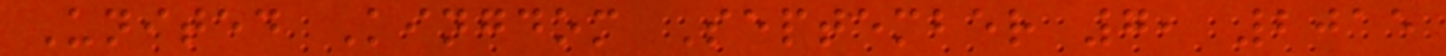United Kingdom September 7, 2015
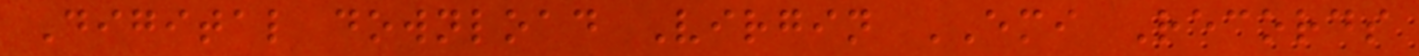Digital download Virgin EMI Records
